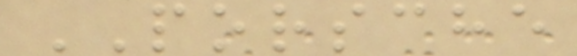PORSCHE
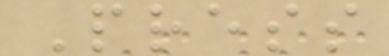Press
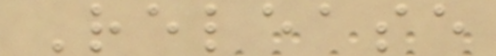Release
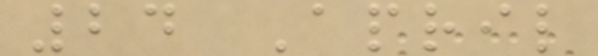24 April
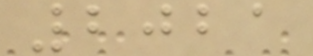2021
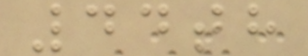44th
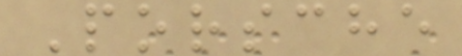Porsche
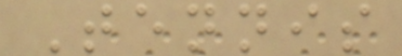Tennis
